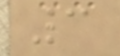3
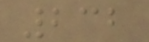232
